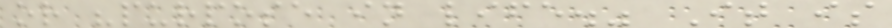or "purpose in life." It is
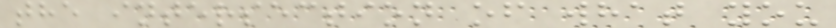the intersection of what you
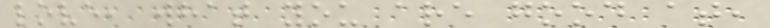love, what you are good at,
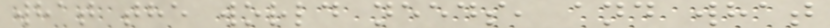what the world needs, and what
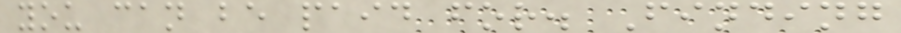you can be paid for. Finding
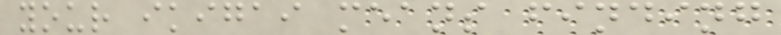your ikigai means finding
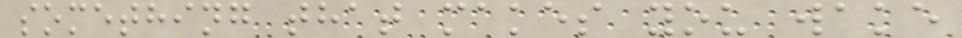something that makes you wake
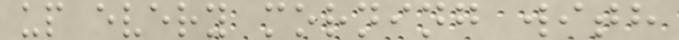up every morning with
